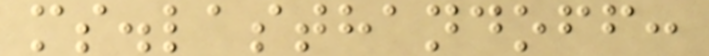ms.lasthandoff:
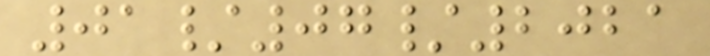01/07/2021
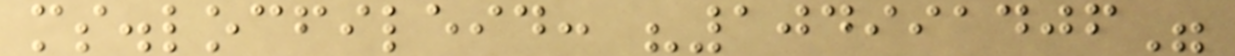ms.locfileid: "104991406"
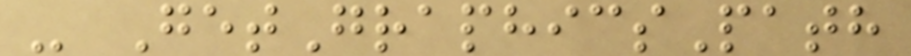- GetGraphicsPath
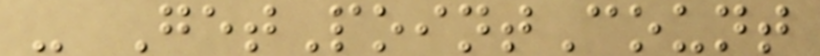- GetPointCount
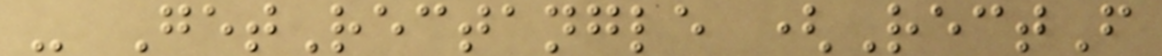- GetRectangle (RectF
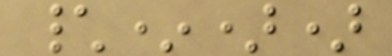\*))
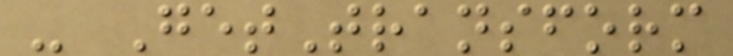- GetTransform
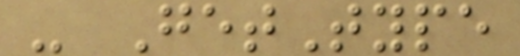- GetType
